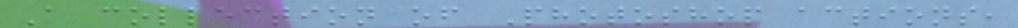A collection of Photoshop actions,
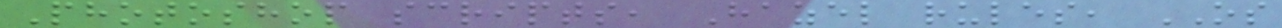Photoshop scripts, Hazel rules, OS
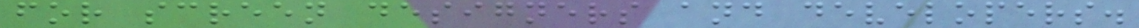for screen designers and developers.
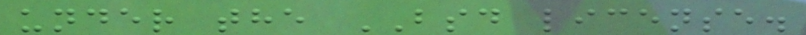under the BSD license.
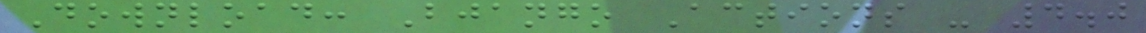Download: Bjango Actions - 4.0
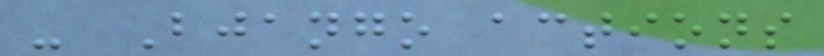- Bjango actions
